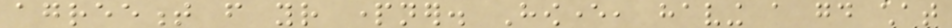agreement from your partner. However, having a good chat
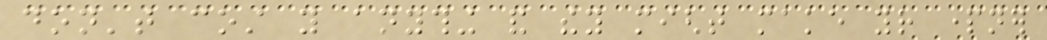don't cost you anything and they might make your partner
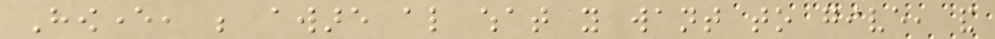However, be aware also what you want to give, and
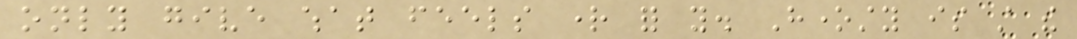only give what feels right for you. Honesty is still the
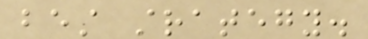best strategy.
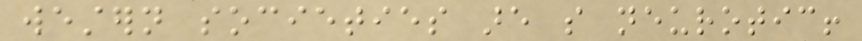western societies are so neurotic!
